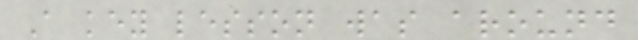A key lesson was around
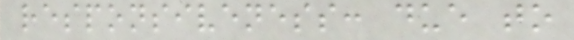responsiveness: due to
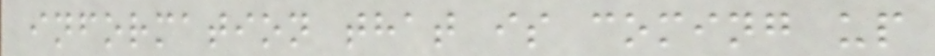information that is coming up
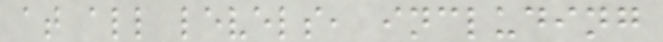at all levels, including
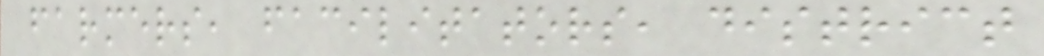farmers, facilitators, district
